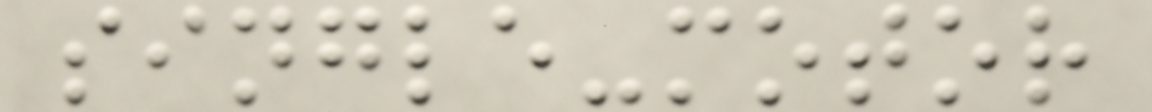single-motor
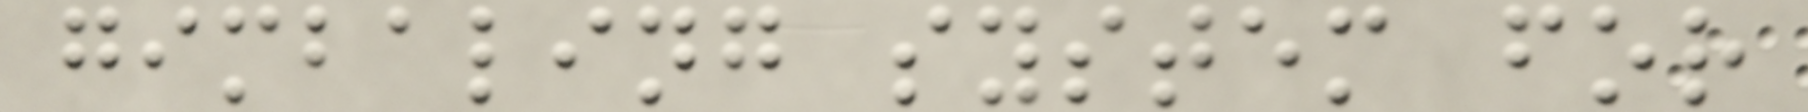gimbaling system for
